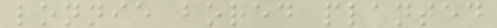lonnie bored planted
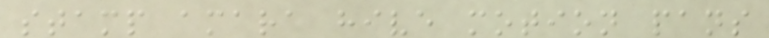stamp amara hive motion pans
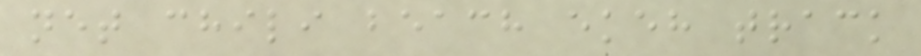net chili beach ekeh track
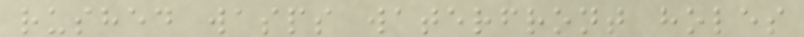rushed wasps waterfront holes
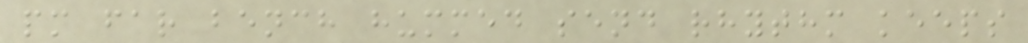pm far bench hummed send rhythm keeps
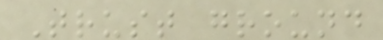Trust ground
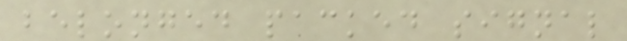belonged packed signal
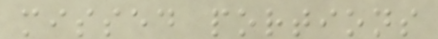missed portions
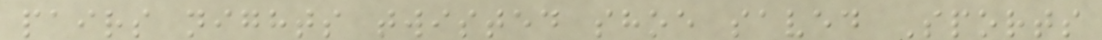pairs nights twisted shoe saved Sports
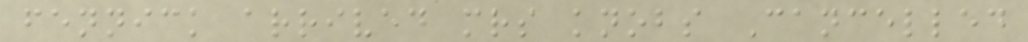fennick arrived mrs knobs Cancelled
